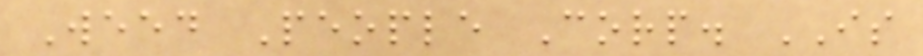Weed People Corp. IS
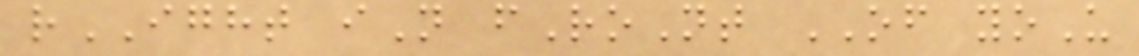rIGHT iN fRoNt OF yoU
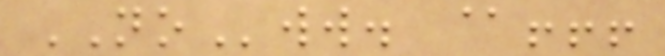NOww. @!!!
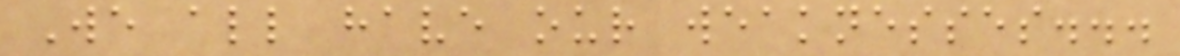We all have our weaknesses...
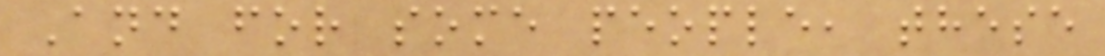And for some people, these
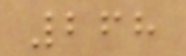268
